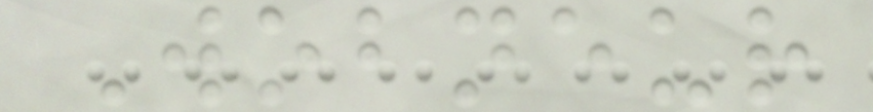Wobneur
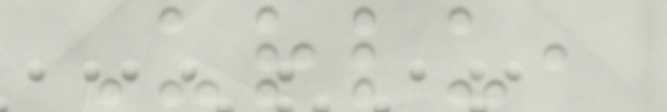Urlu,
